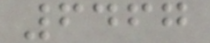6467
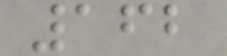162
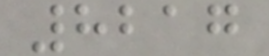8217
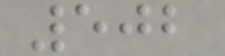502
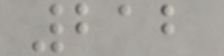212
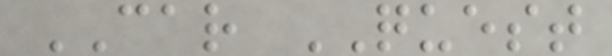CAR QUEST
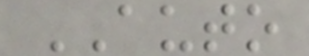AUTO
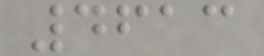4613
